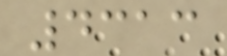4313
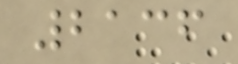2136
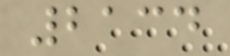2134
